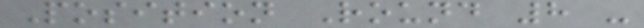Position Round 8 -
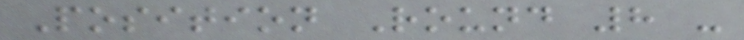Position Round 8 -
